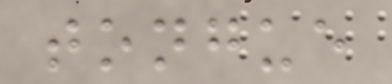tongue
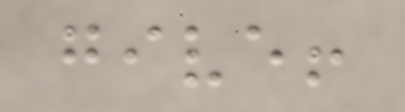give!
